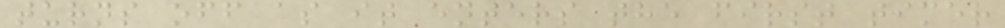turns off as it enters the first timer
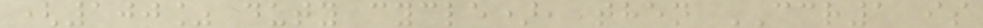(100% duty cycle), then CCR1 is
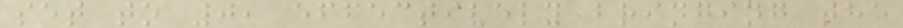set to 0, effectively bringing the
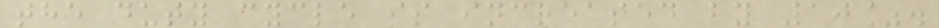the duty cycle is increased by 10%.
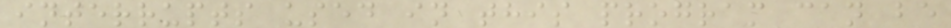interrupts used in this program can be
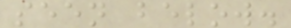seen below.
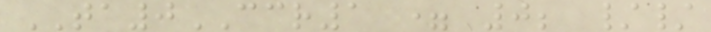TA0CCR1 = 0; //
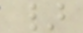}
